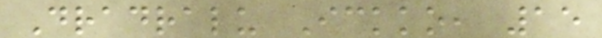Dradralu Ickko, 15
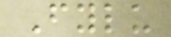Fylu
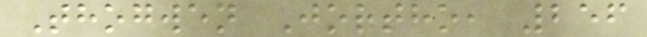Thogwen Jortho, 256
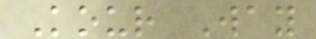Kour Way
